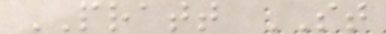PRATT ST
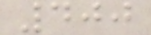400
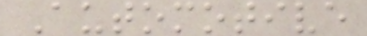Automotive
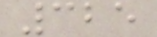325
